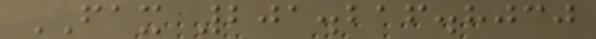FAX 201.216.8030
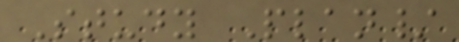Study Plan/
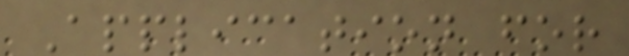Application for
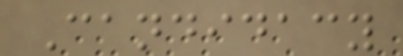Candidacy
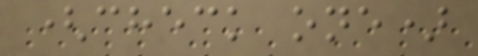(check one)
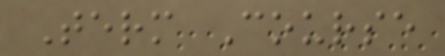Term Course
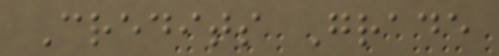Credits Grade
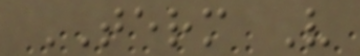TERM V
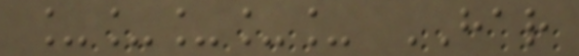_____ HAR
